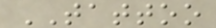TATTOO
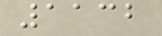1132
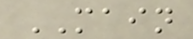MAIN
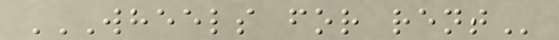WHEELS FOR RENT
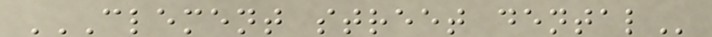CLEMENT STREET DENTAL
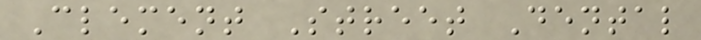Clement Street Dental
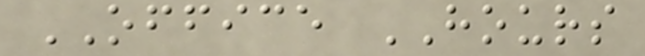OFFICE HOURS
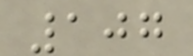107
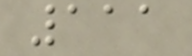111
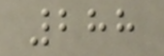288
